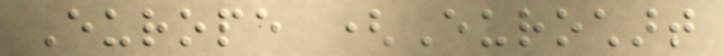Europe (Eurochart
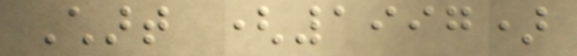Chart (1997)
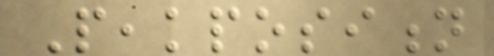Peakposition
